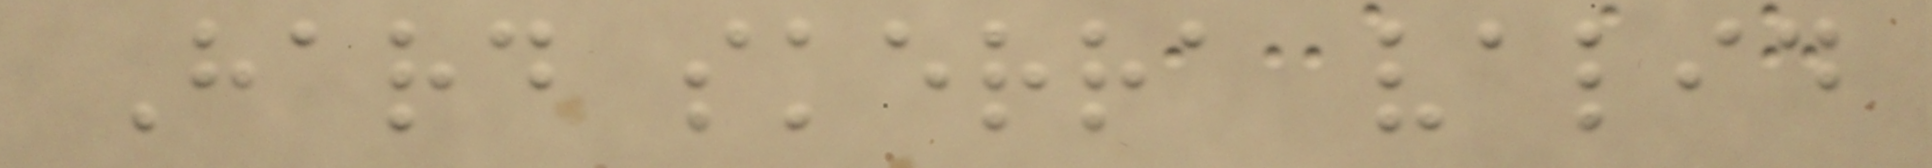Hard skerra valid
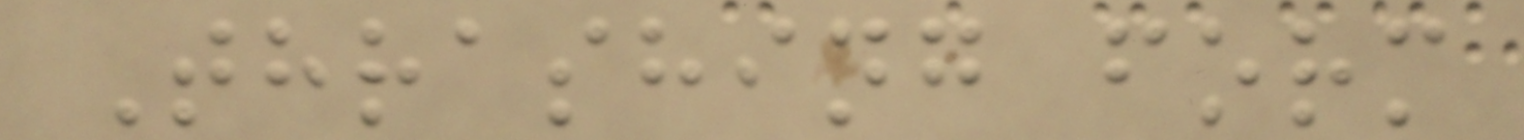Thrashing form
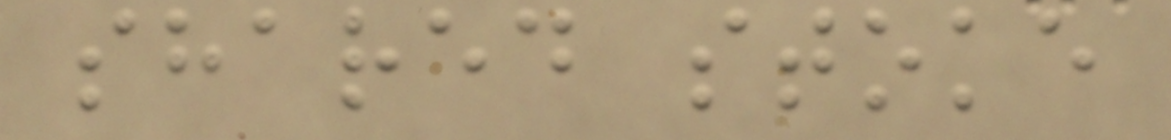shared stoke
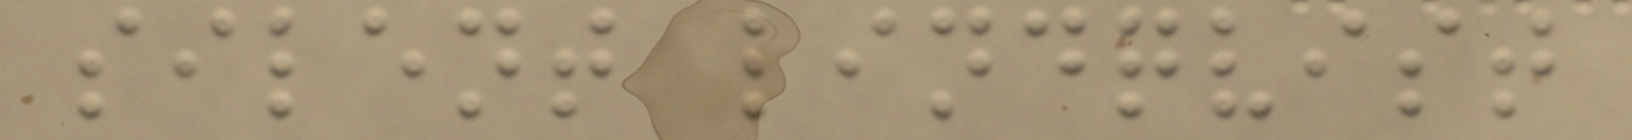silent lindqvist
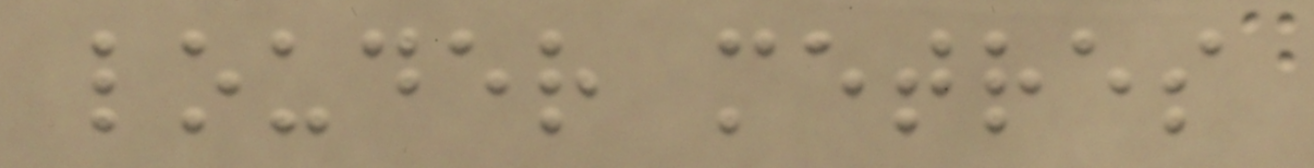louder metres
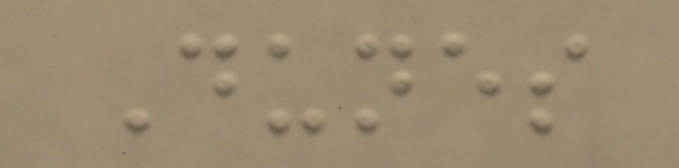Dunes
